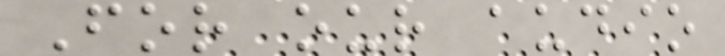For our audio
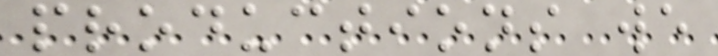productions we
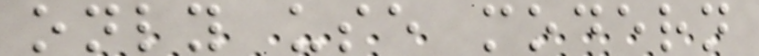only use modern
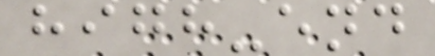high-end
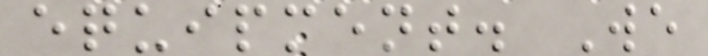equipment. We
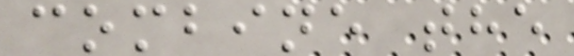combine the
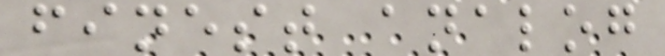finest analog
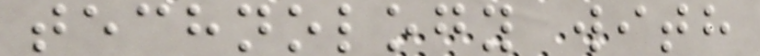technology with
